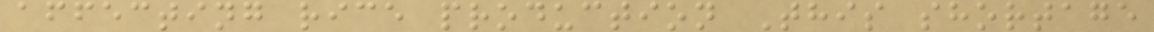affecting rice production This shortage
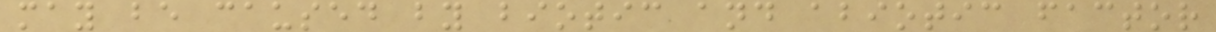may be caused by biotic and abiotic factor
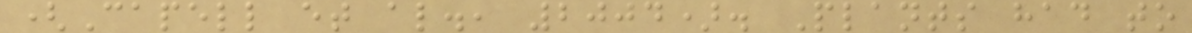(Capell et al., 2004). Plants had to
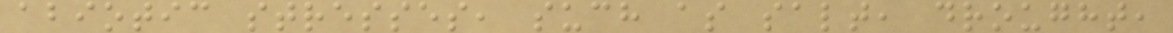abiotic stresses, such as salt, drought,
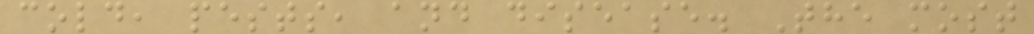cold, pests, and disease. The most
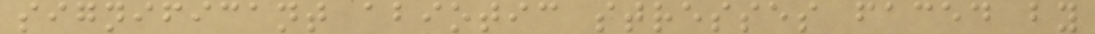significant abiotic stresses faced by
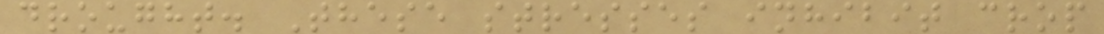drought. These stresses inhibit crop
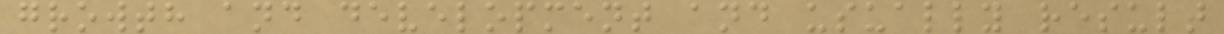growth and development and usually result
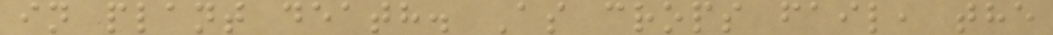in plant death. As crops fail, the
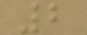2
